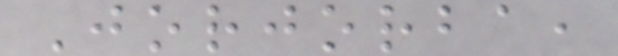Jorjorba,
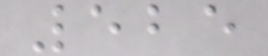525
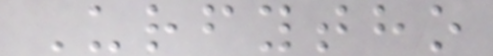Urfytho
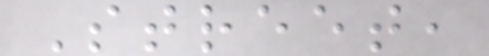Street,
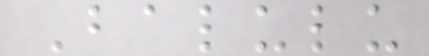Balulu
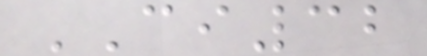CI32
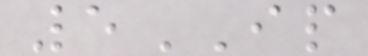5IP
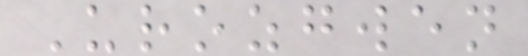Urozgwen
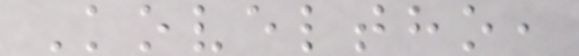Koveltho,
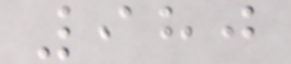980
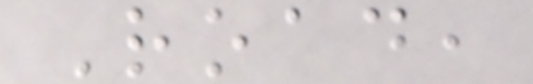Road,
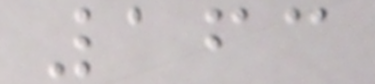163
